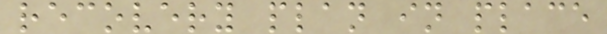recovery plan in place
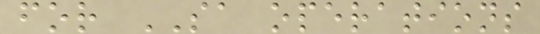for SA operations
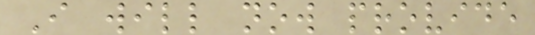I will now provide
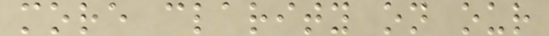more clarity on our
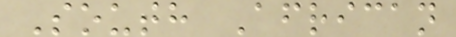South African
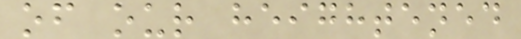of our heightened
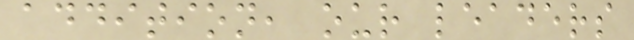addition, our leaders
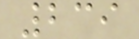239
